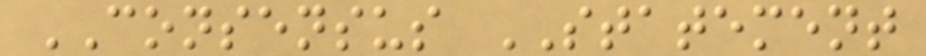CONSENSUS STATEMENT
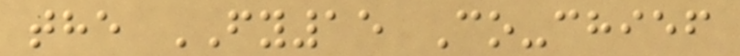the FY15 Co-chief
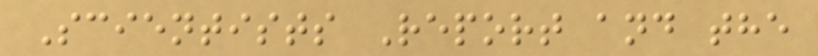Scientists Report and the
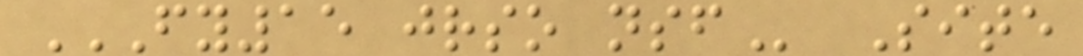FY15 JRSO NSF Site
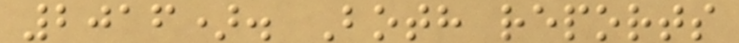2016). Both reports
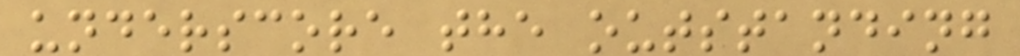underscore the outstanding
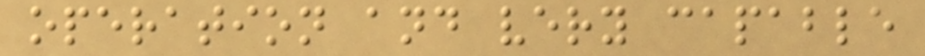operation and very capable
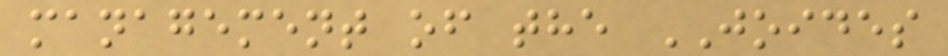management of the JOIDES
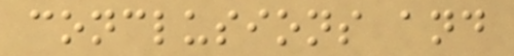conclusions and
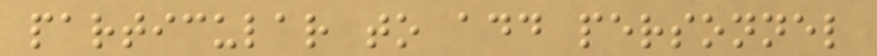particular to add personnel
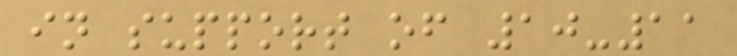in support of 10-11
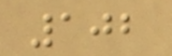102
